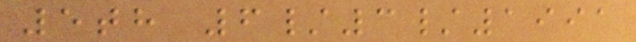5th 6/3/1991
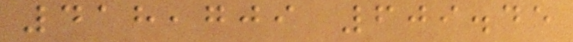418,709 609.45
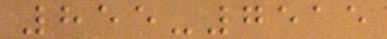855-7515
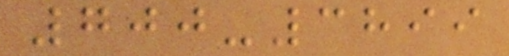700-3899
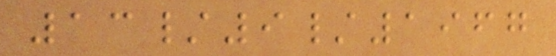13/9/1967
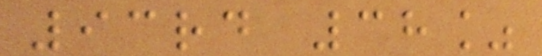93rd 38%
